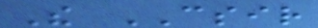The CSIR
